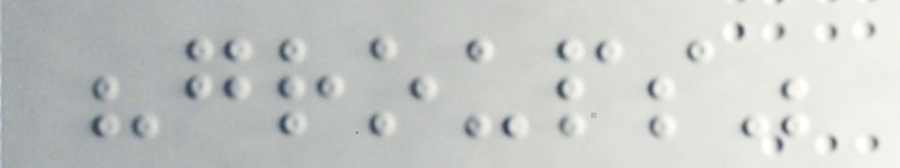"groups"
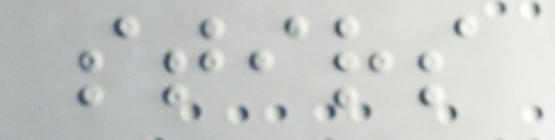stirs
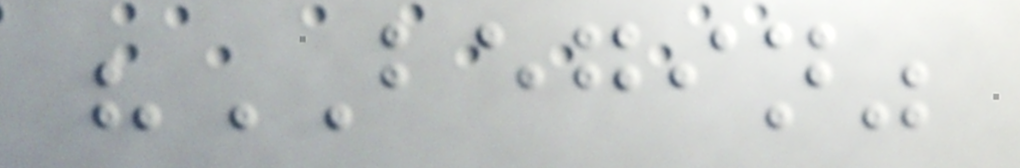"BEGIN"
